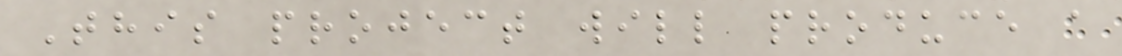This project will produce a
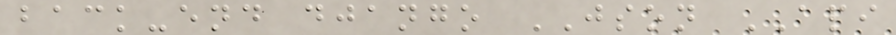back-end django JSON API
